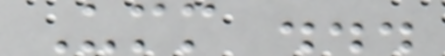Umm ...
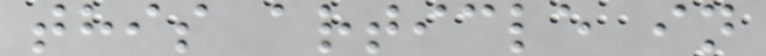this article in
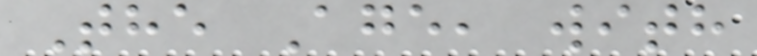The Age, with
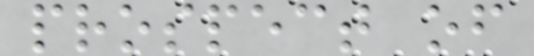prospect of
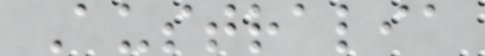Australia
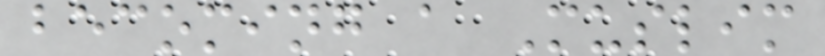becoming a Muslim
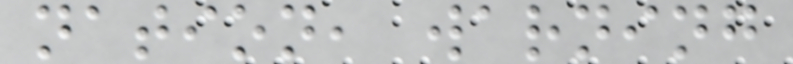nation, warning
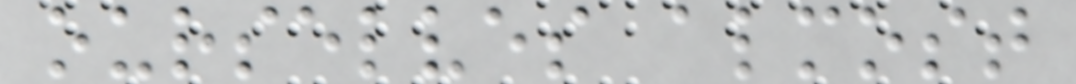ourselves almost
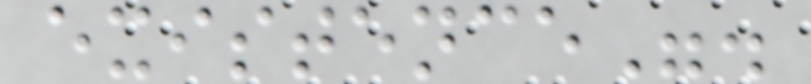existence".
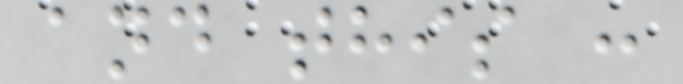and this :
